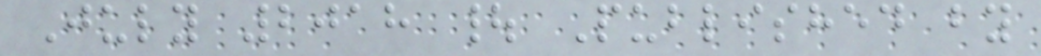July 2018 | Published by
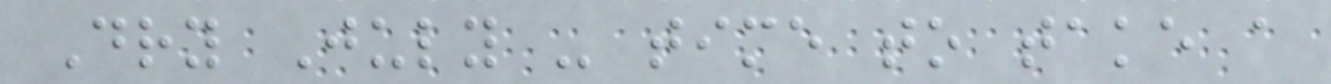Dry July - time to take a
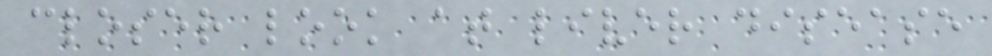closer look at liver disease
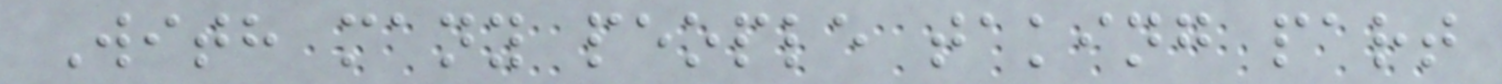With many people taking part
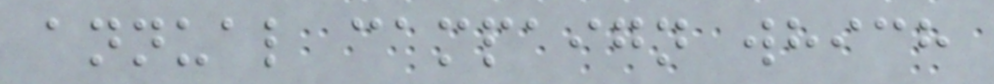annual campaign which
